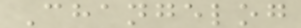Changelog
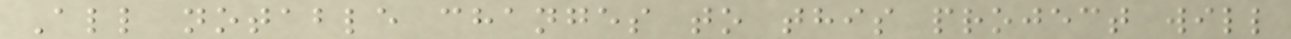All notable changes to this project will
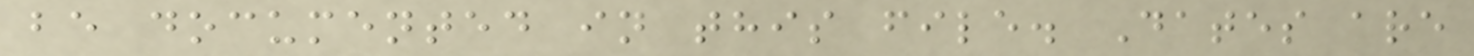be documented in this file. Dates are
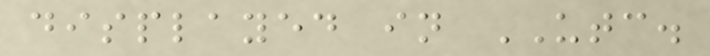displayed in UTC.
